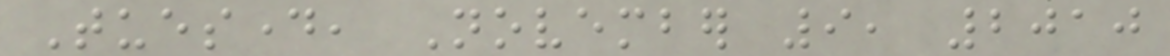Tuesday, November 9, 2010
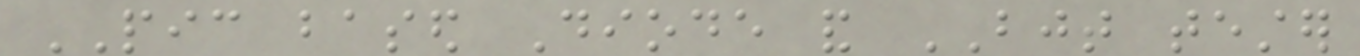PIC based Diode and BJT tester
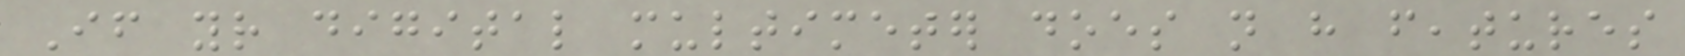If your digital multimeter does not have features
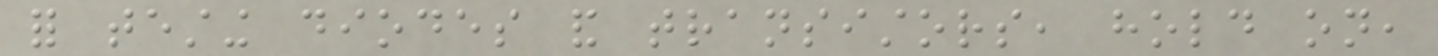for testing diodes and transistors, hold on,
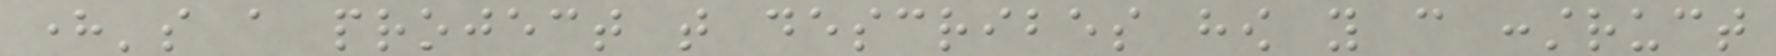here's a project that describes how you can construct
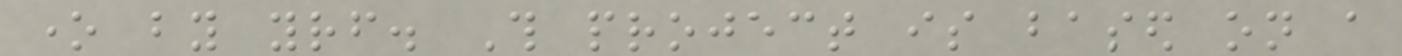one by yourself. This project is based on a
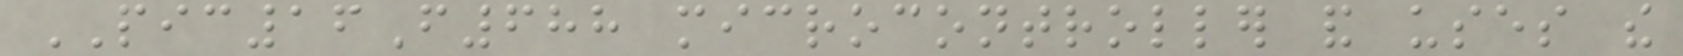PIC16F688 microcontroller and uses the
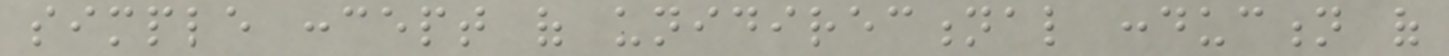simple concept of unidirectional conduction of
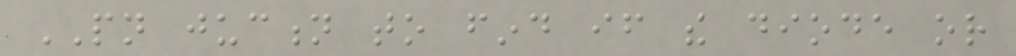PN juction to find if the diode or
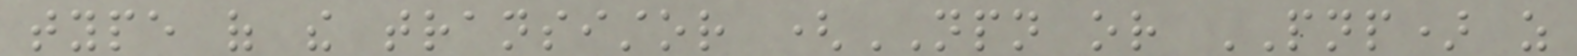type of the transistor (NPN or PNP) as
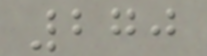270
